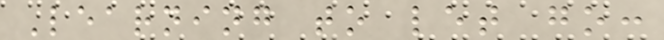Learning to let go:
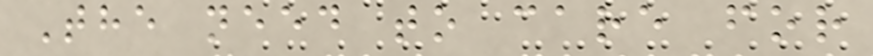The need to care for
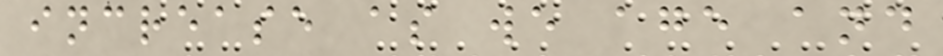increase as we age and
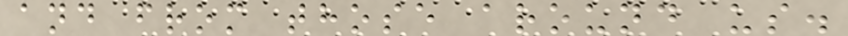and from those around us.
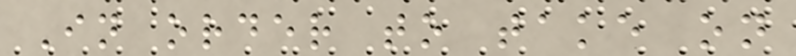In order to take on
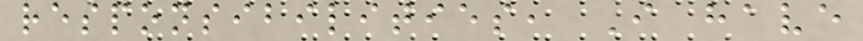responsibilities, I have
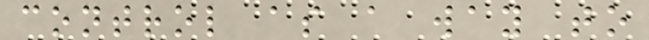control as a way to
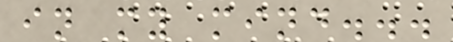in my mind...
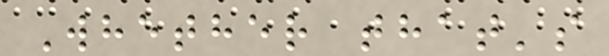Whether that's
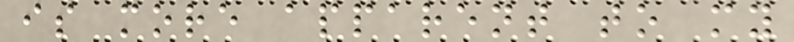is more apparent to my
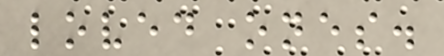loved ones.
